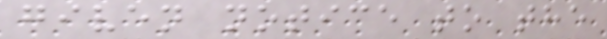given notice to the
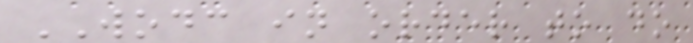WODC in order to do
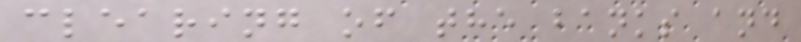clearing of the banks and
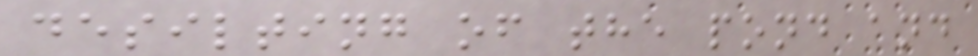desilting of the pond and
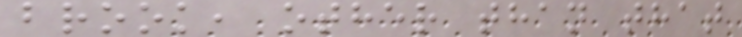brook, other than that
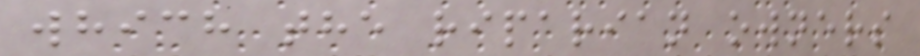which the riparian owners
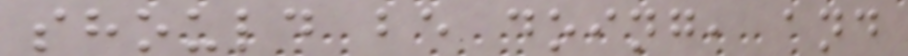should be doing, and
